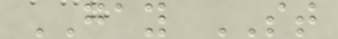GAY ST
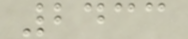2433
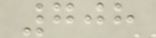708
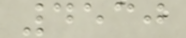4530
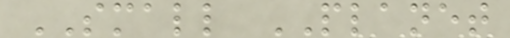SMALL PLANET
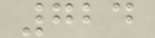724
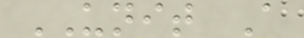UNIT A
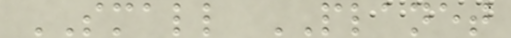SMALL PLANET
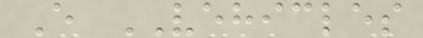E VEHICLES
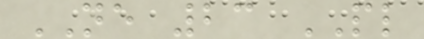NE 23 PL
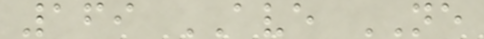169 AVE NE
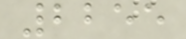2255
